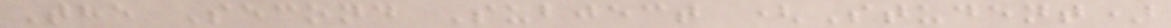The Second Subject (Student)
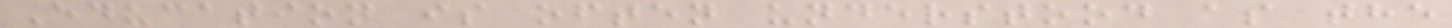Education is often understood as the
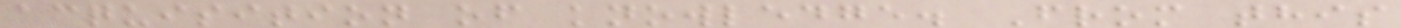acquisition of knowledge. From this
